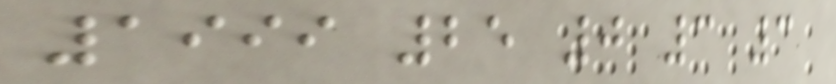1999 25 0 3 3
